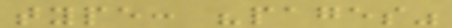type: "pages"
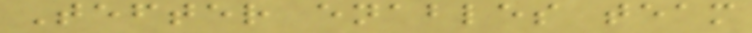Tefter enables team
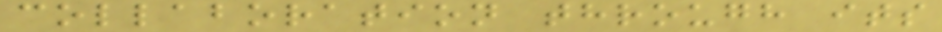collaboration through its
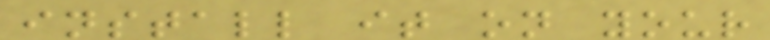install it on your
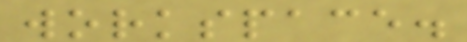workspace.
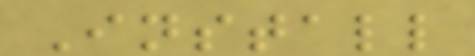Install
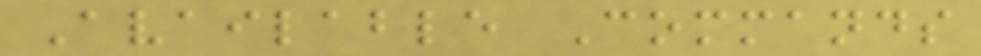Available Commands
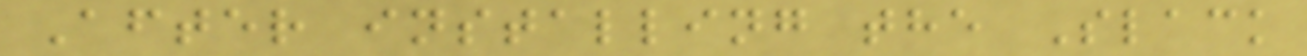After installing the Slack
